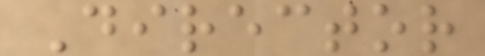Director
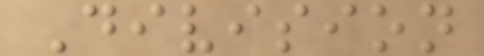Division
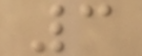3
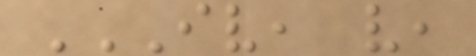IV, V,
